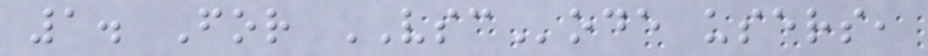1. For VSCode users,
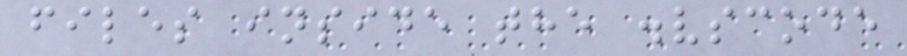files inside the .vscode
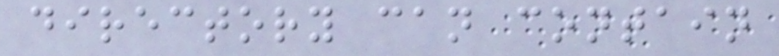directory can contain
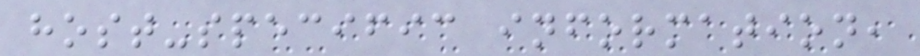host-specific information,
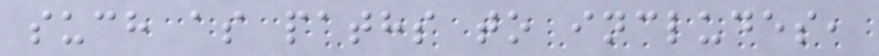such as paths to includes,
